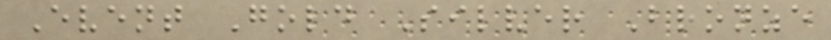Event Gold Silver Bronze
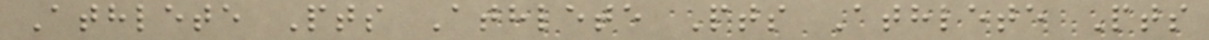Athlete Pts Athlete Pts Athlete Pts
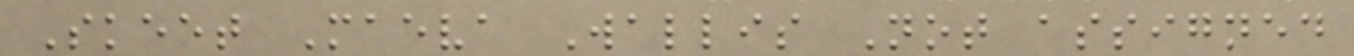Skeet Maeva Wallis Not assigned
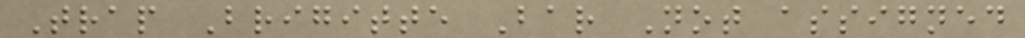Trap Brigitte Bar Not assigned
